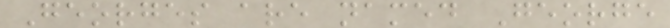Georges are named George
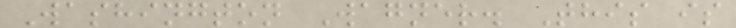Washington Wagner. This is
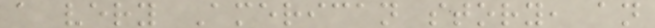a very American story, an
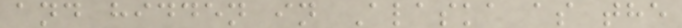and hidden in Alaska as the
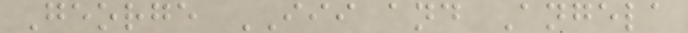George III and Angela
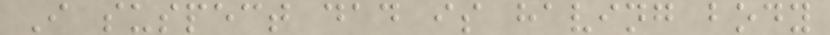I suspect dad is having body
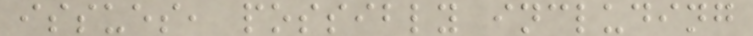issues, possibly including
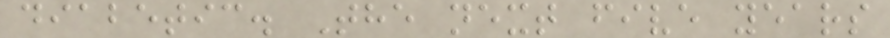diabetic. The next five years
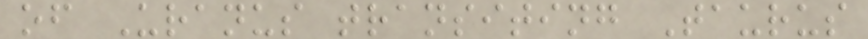of Uranus transiting Taurus
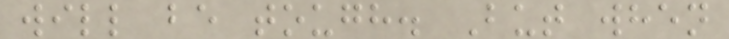will be tough. But when
